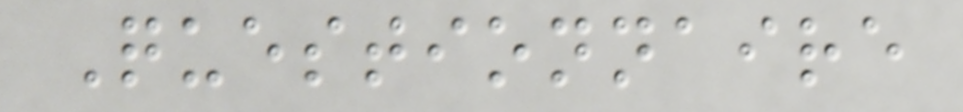Questionnaire
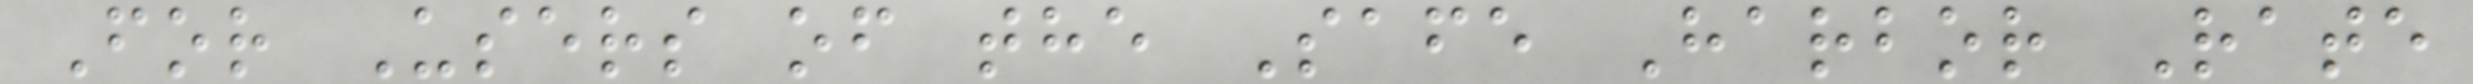For Users of the Safe Harbor Rate
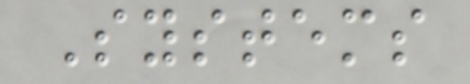Systems
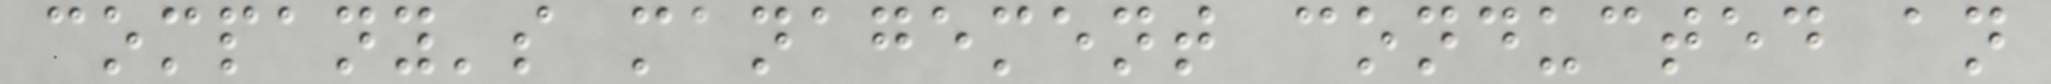company's management conducted an
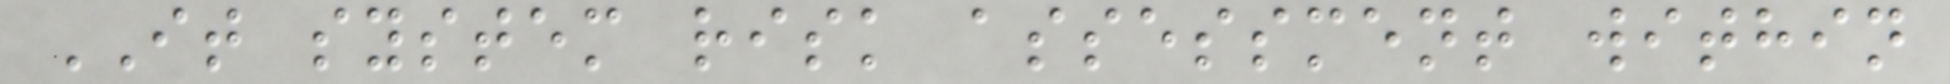IT system risk assessment within
